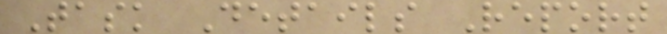Task Details Report
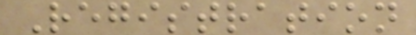Registration
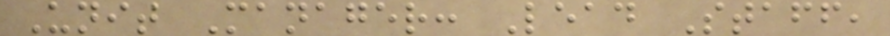Unit Manager: Lead Staff,
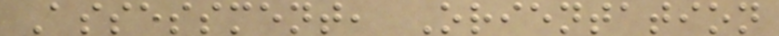Assessment, Orientation
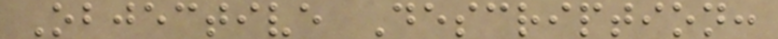Objective Description:
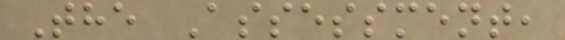The Assessment,
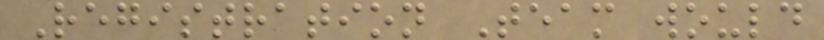Registration Team would
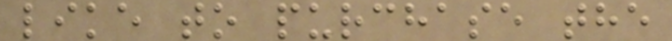like to purchase the
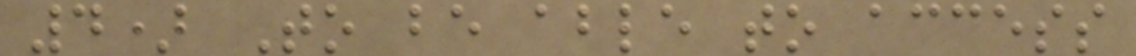4) To be able to access
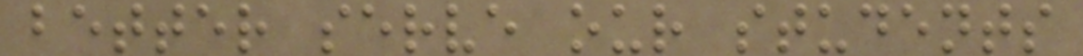better serve our students
